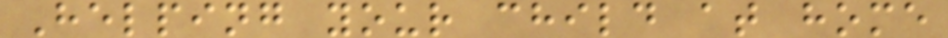Helping your child at home
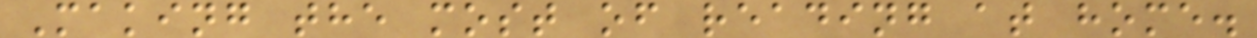Making the most of reading at home.
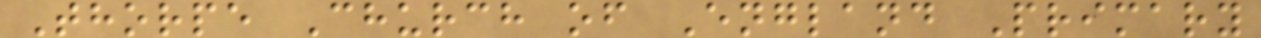Thorpe Church of England Primary
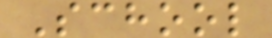School
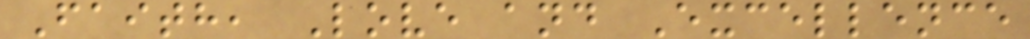Faith, Love and Excellence
